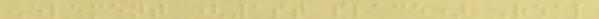Element (1st place) Real
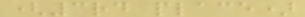(3rd place)
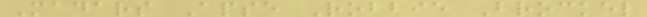Madars Apse Robbie Brockel
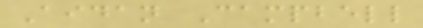Aidan Campbell
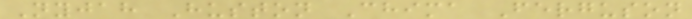Nyjah Huston Chima Ferguson
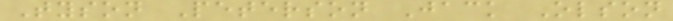Tyson Peterson Jack Olson
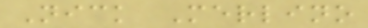Nick Merlino
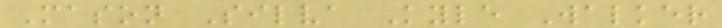Mason Silva Kyle Walker
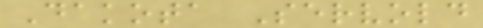Dakota Servold
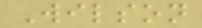Wilson
